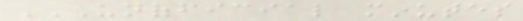UNOFFICIAL MINUTES
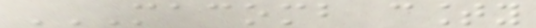MACOMB COUNTY
